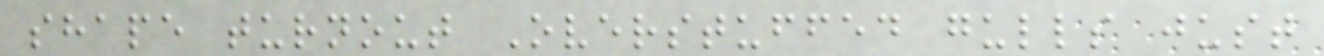shape turnout Overstuffed gulls just
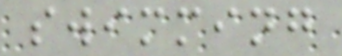swimming
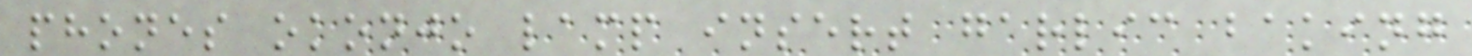phones okonjo lamp insert garlic baking
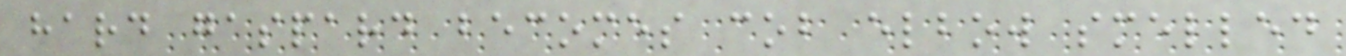hard gaspard becomes cob elbow smelled
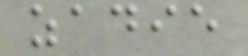zadie
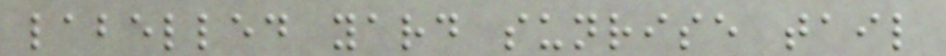labelled yard sunrise tail
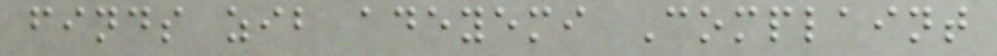finds zib adeyemi Complaint
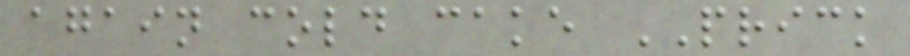again cold cake PRICK
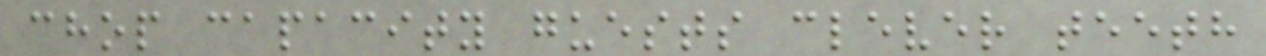chop capacity guests clever teeth
